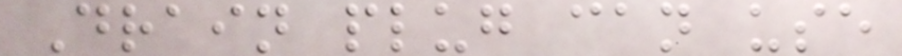Drain plug can use
